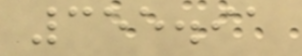355.91
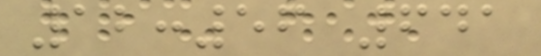12:56 641
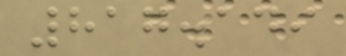817.149
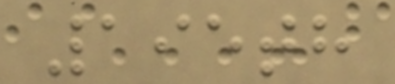195th
